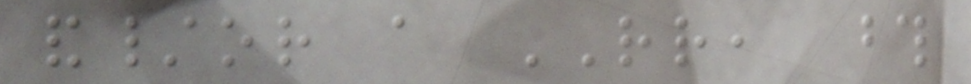and/or a RR, those
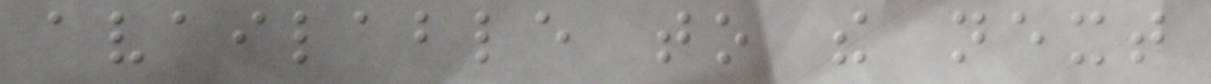available to the next
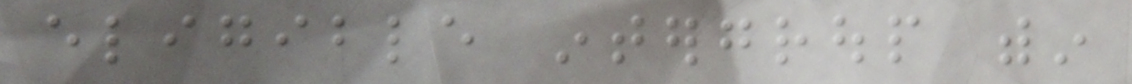eligible intergroup within
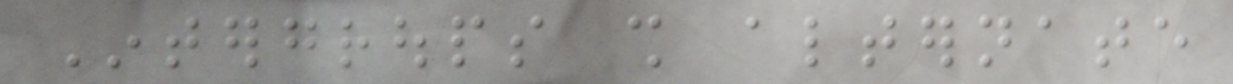Intergroups shall alternate
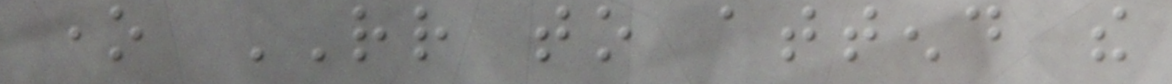one RR to attend the
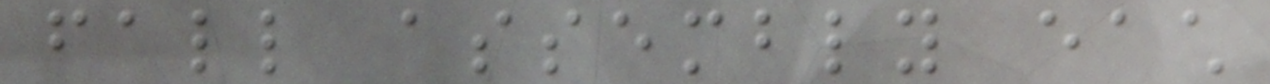fall assembly each
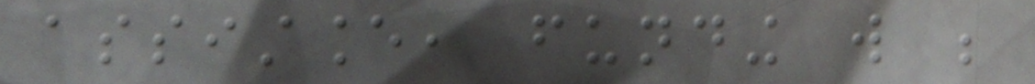assistance, funding will be
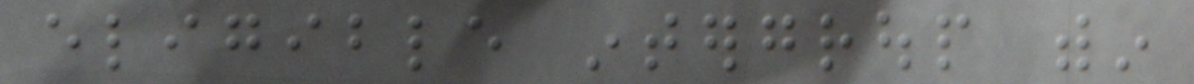eligible intergroup within
